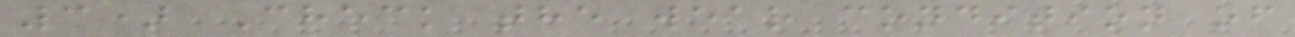3) Check the wear condition of
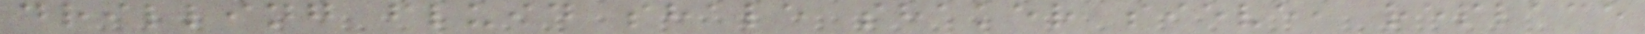drilling fluid shale shaker sieve, replace
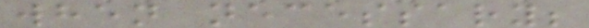when necessary;
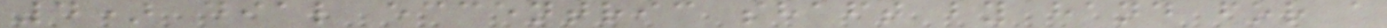4) dial eccentric shaft by hand for a
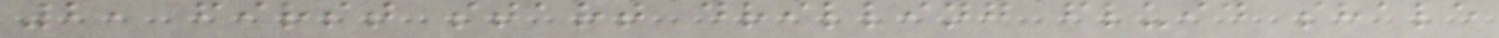2, first start drilling fluid shale
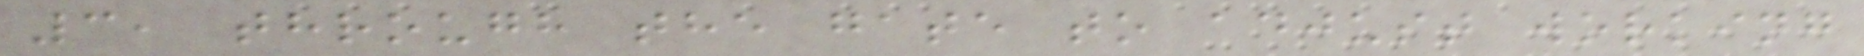3, through the gate to adjust working
